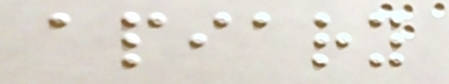apiary
